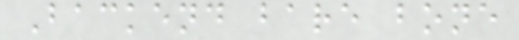Backend bare bone
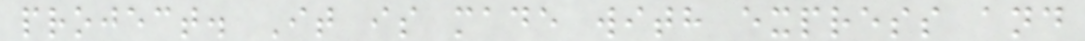project. It is made with express and
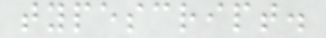typescript.
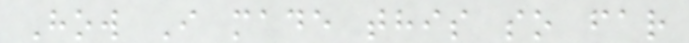How I made this so far
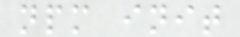npm init
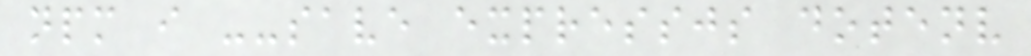npm i --save expressjs dotenv
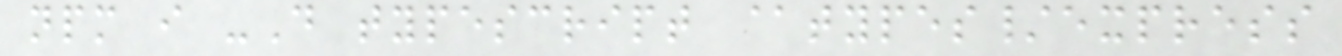npm i -D typescript @types/express
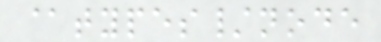@types/node
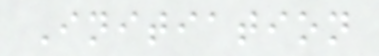Initiation
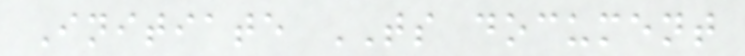Initiate TS document
